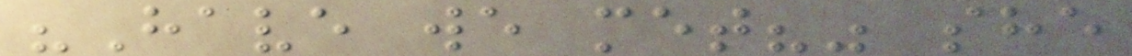"Have we met?" she
